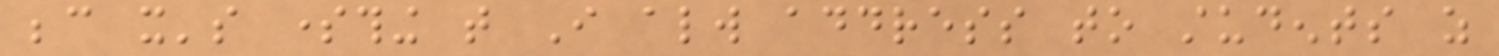because it's something that I always address to students as
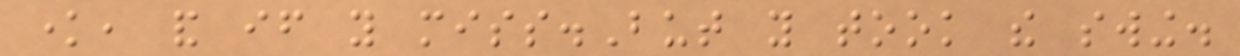know, and if you miss.But you took the swing.
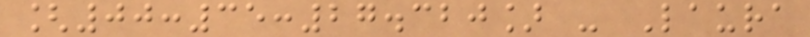[00:35:27.320] - Laura
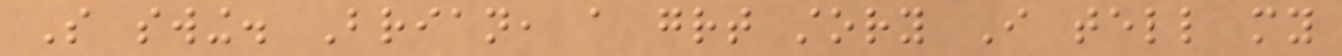So swing. Brian, a great story I tell my
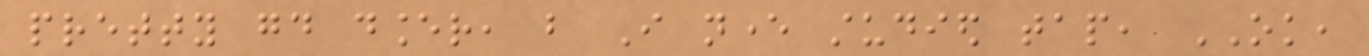pretty good dancer, but I never studied tap, OK,
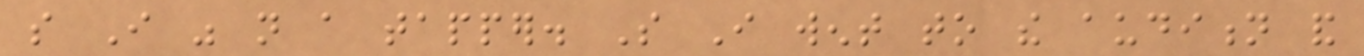so I was not a tapper. So I went to the audition and
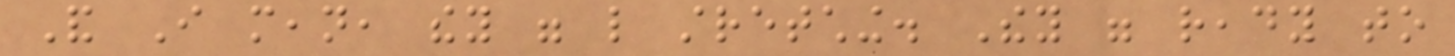And I mean, they were like stretching. They were ready to
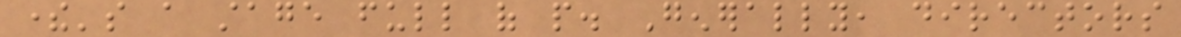there's a stage full of people. Generally, directors
